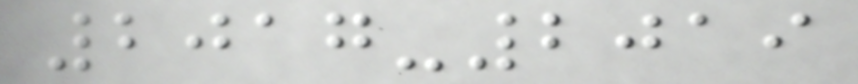2017-2019
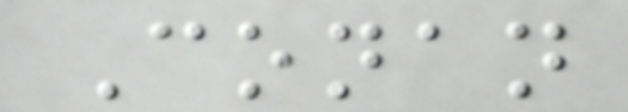Conan
